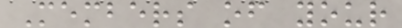Members of your
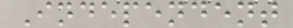Independent
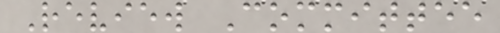Review Committee
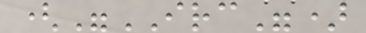("IRC")
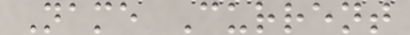Name Current
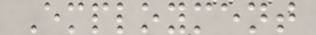Employment
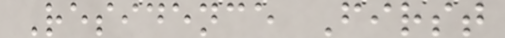Residence First
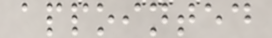appointed
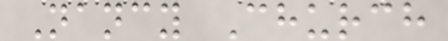Nancy Church
